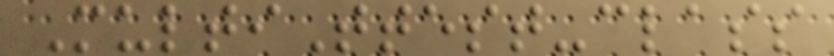MultiTtest-class
